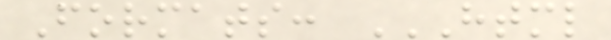Formats: HTML
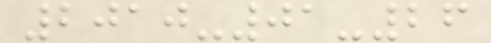2010-01-26
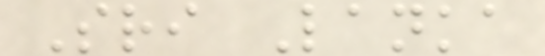Sri Lanka
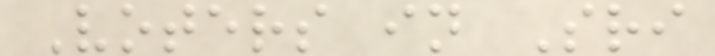Voters in Sri
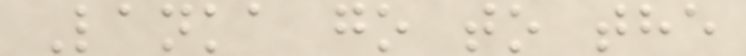Lanka go to the
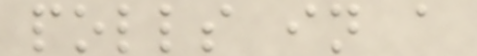polls in a
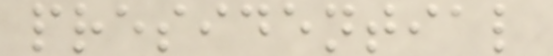presidential
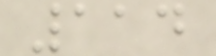114
